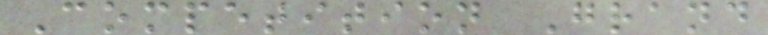Competition Grand
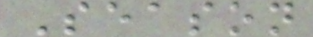Season
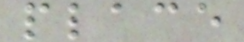place
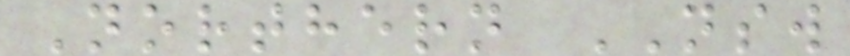Northern NSW
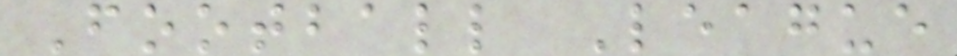Football League
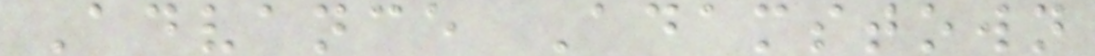Advance Adamstown
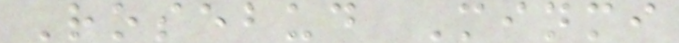Rosebud Minmi
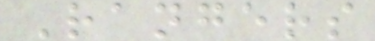Rangers
